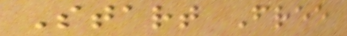Start Free
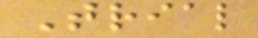Trial
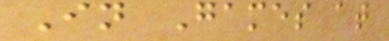In Games at
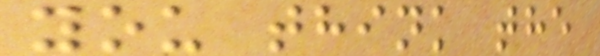you think the
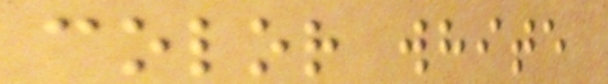color white
